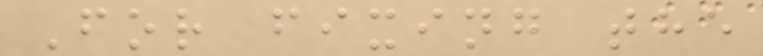For fixing the
